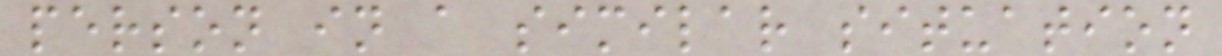person in a similar situation
